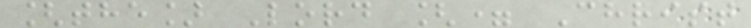[the] Lord [= Christ
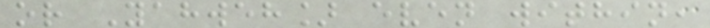or Yahweh] even within,
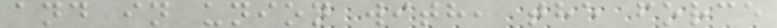and in union with, the force
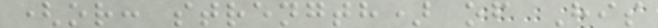(or: strength) of His
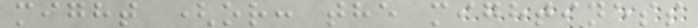might (or: the mightiness
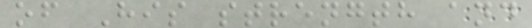of His strength and
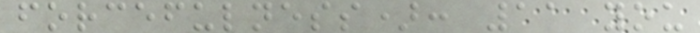forcefulness): 11 you
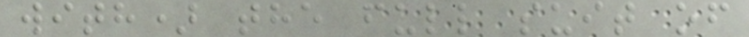with) the full suit of
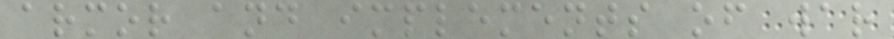armor and implements of war
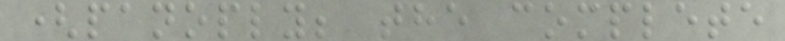(panoply; the complete
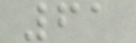61
